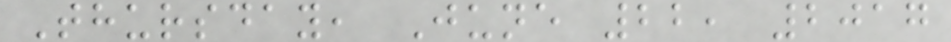Thursday, June 22, 2017
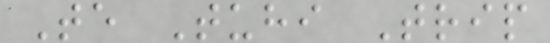Te Tuhi Trip
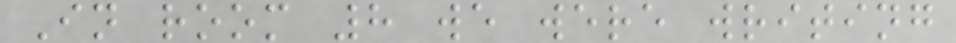In room 8 we were writing
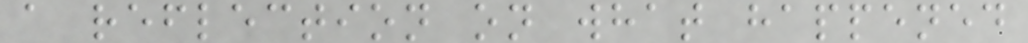a reflection on what happened
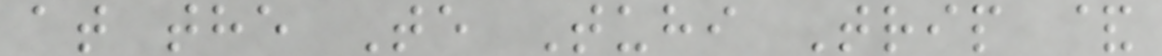at the Te Tuhi Trip &
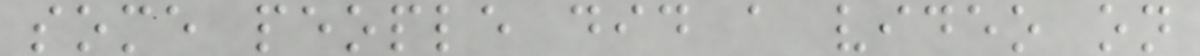some people did a video on
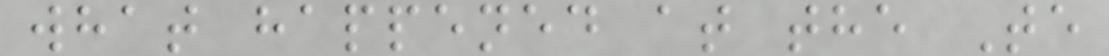what happened at the Te
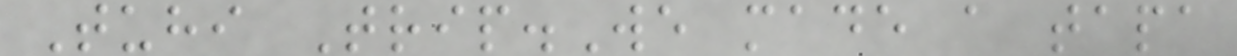Tuhi Trip.We made a tapa
